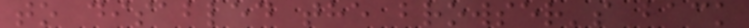to disabled the browser's back
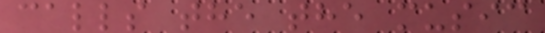calls the the music
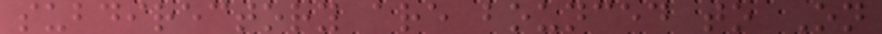subdirectory are bounced to On
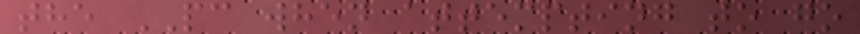the PC when attempting to go
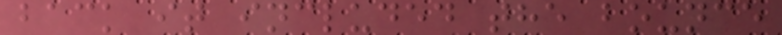back it included the bounce
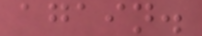again.
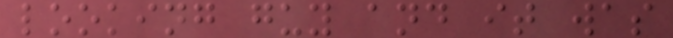looking guy and it was
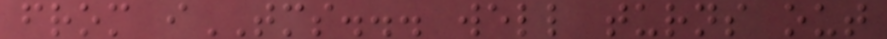from iTMS... well turns out
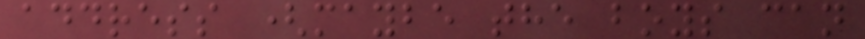address (maybe the boys can
